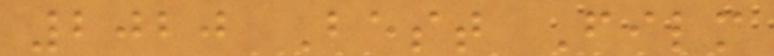2020 Best Film
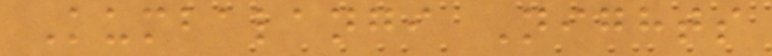Kumbalangi Nights
